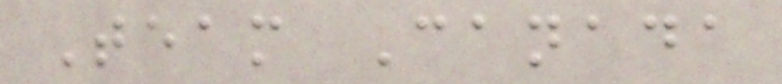Team Canada
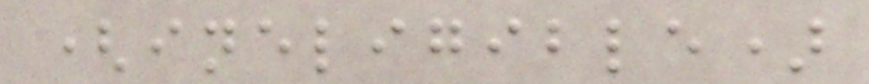(ineligible)
